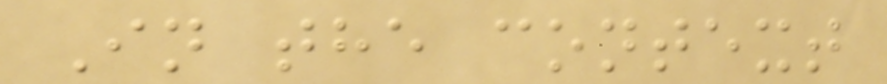In the context
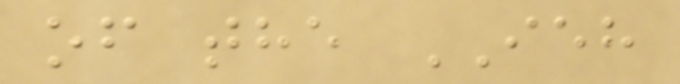of the IEH
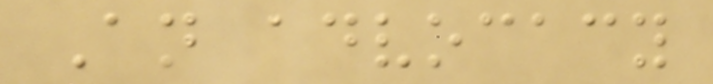An advocacy
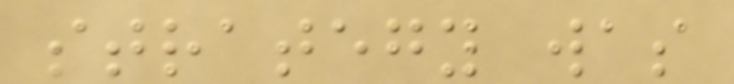strategy was
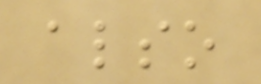also
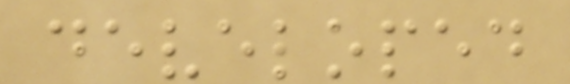developed
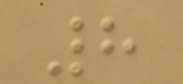8
